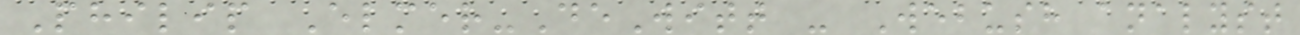Philip Elmer-DeWitt - Webush analyst
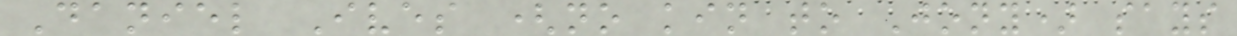Daniel Ives (no kin to Jony) says
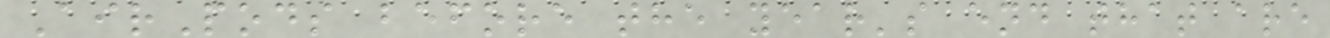AirPods before the year's end that are
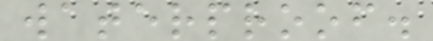waterproof.
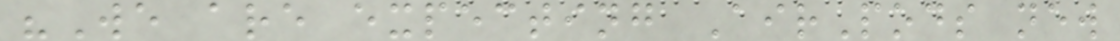"We are expecting AirPods new
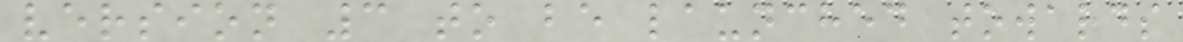version 3 to be launched towards
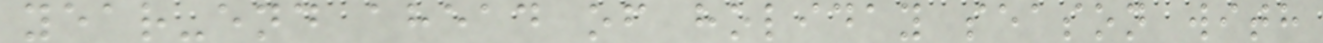year-end ahead of holiday season with
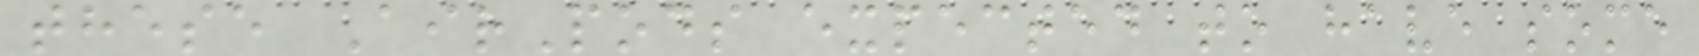these AirPods expected to have some
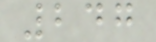247
